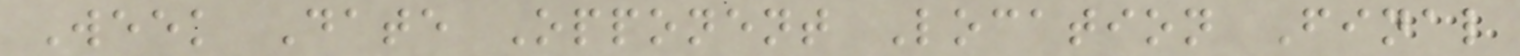Week Date Opponent Location Final
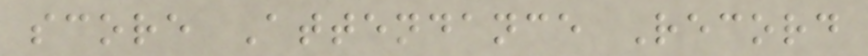score Attendance Record
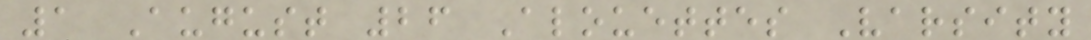1 August 26 Alouettes Varsity
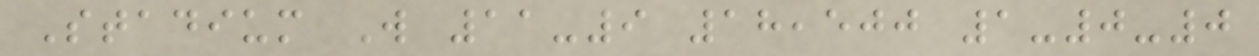Stadium W 11-9 18,500 1-0-0
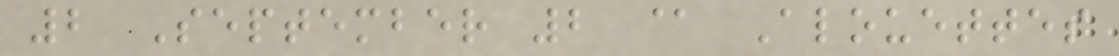2 September 2 @ Alouettes
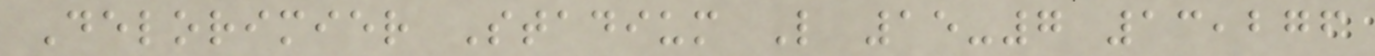Delorimier Stadium L 15-7 13,276
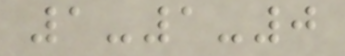1-1-0
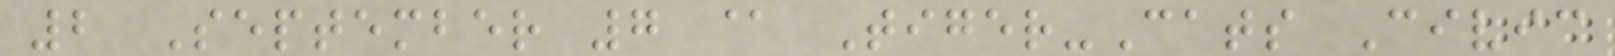2 September 7 @ Tiger-Cats Civic
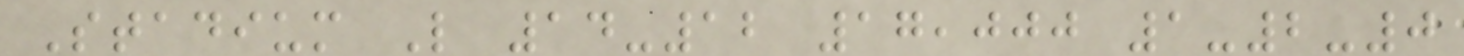Stadium L 14-12 17,000 1-2-0
